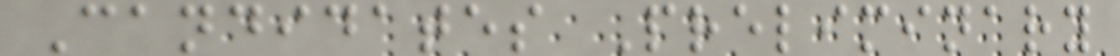Candidates Preliminary
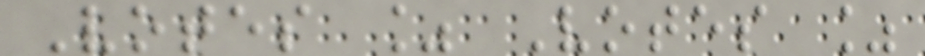Votes % Votes %
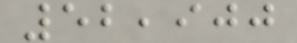52,900
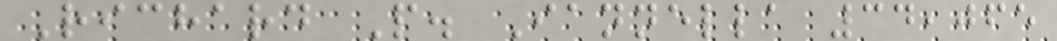Richard P. Iannella 34,065
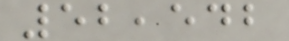52,542
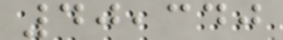40,340
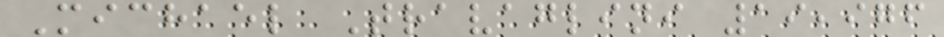Michael Travaglini 19,976
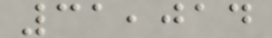31,014
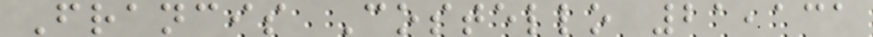Francis Costello 21,131
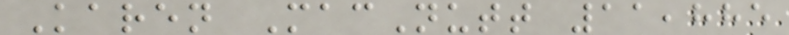Karen MacNutt 11,885
